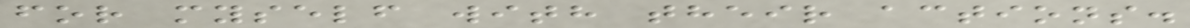for myself with their actions.
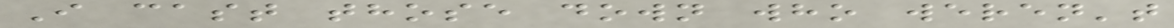I cast those down who weren't
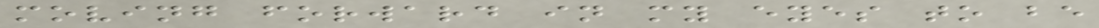moving forward in my eyes to be
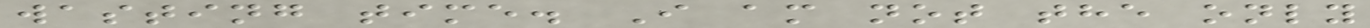wasting time. I am not the only
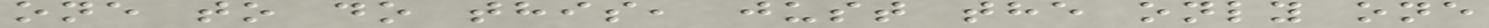one to do this, just the only one
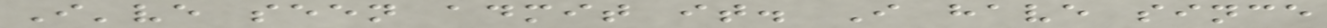I've seen admit it. I have since
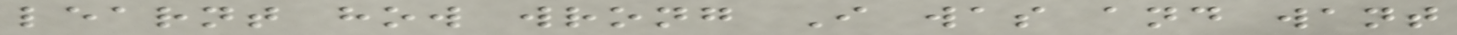learnt how wrong I was and want
